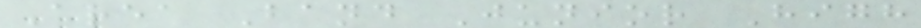Area Band Junior High
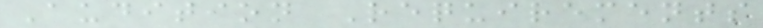Audition Requirements
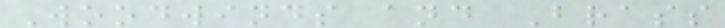Woodwinds and Brass
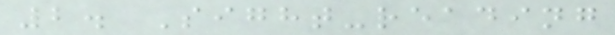2. Sight-reading
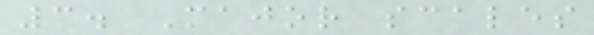3. Major scales
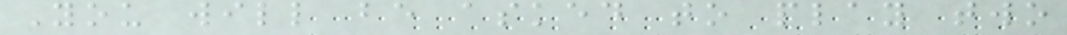You will be asked to play two
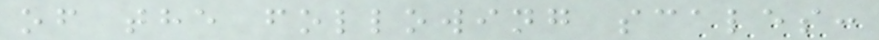of the following scales:
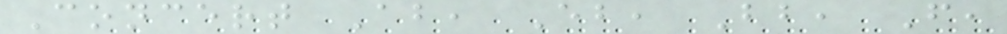Concert Ab, Eb, Bb, F,
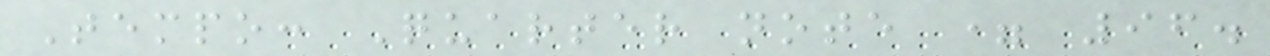Tempo: Quarter note = 96.
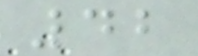42
